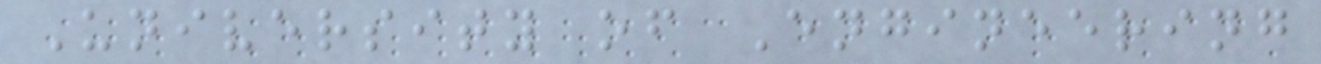University of Engineering
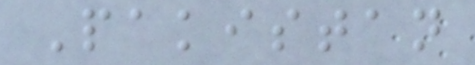Pakistan
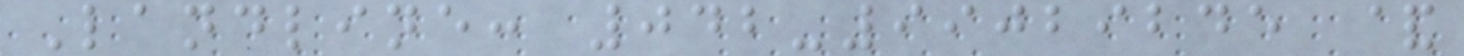Landline: 042-99029245 &
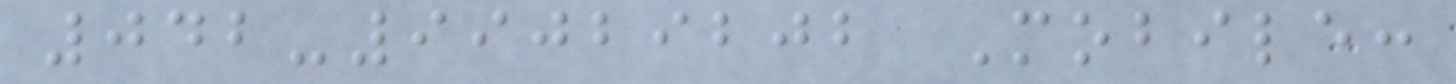042-99029202 Mobile:
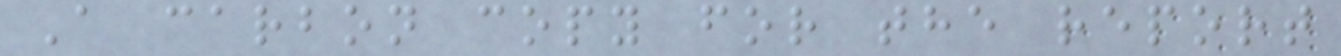A carbon copy for the report
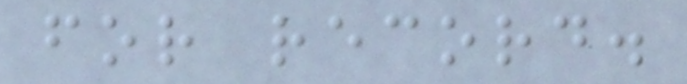for record.
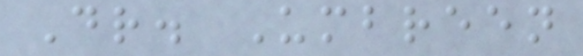Dr. Umbreen
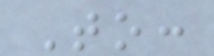To:
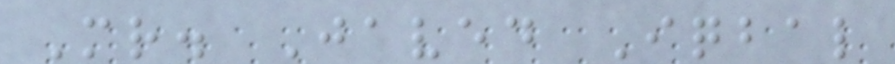Mr. Javed Iqbal
